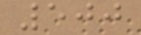500
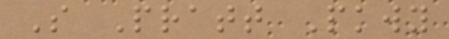S Pratt Pkwy
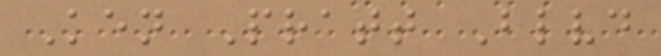Ken Pratt Blvd
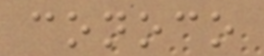conoco
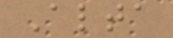Alta
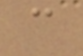c
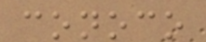conoco
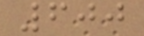600
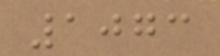1073
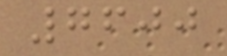7600
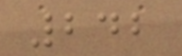242
